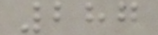287
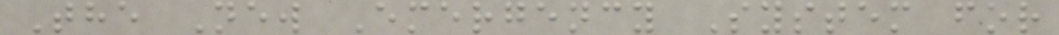The New Emergency System for
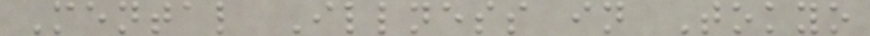Mental Illness in Tokyo
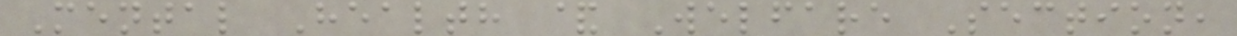Mental Health & Welfare Section,
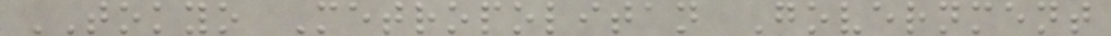TOKYO Metropolitan Government
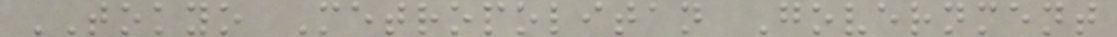TOKYO Metropolitan Government
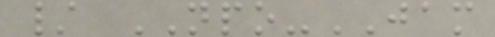/ NPO-JAM
